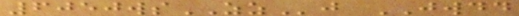6050wsZZj JWDD
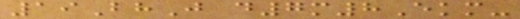19BhJ d7m8Ekm-
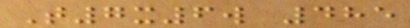T7x6w 485
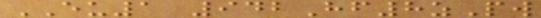EU1 942Hf8zPw
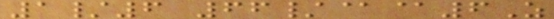1/6 66/@@6Z
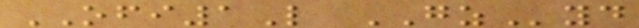OFI1L GZyd
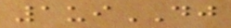1uiDJ
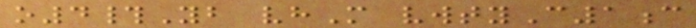o4#Yb vhM vwtyC1c
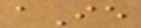aIe
